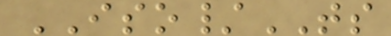ISO/TS
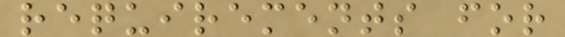requirements for
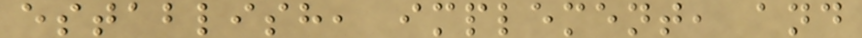establish, implement, and
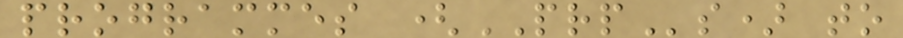programmes (PRPs) to
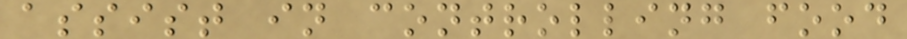assist in controlling food
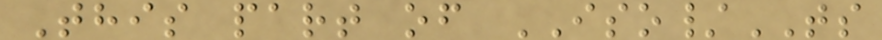This part of ISO/TS
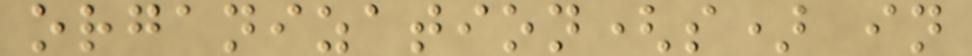organization(s) in
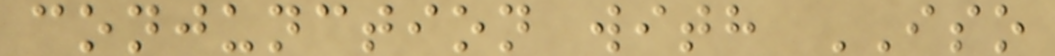conjunction with ISO
